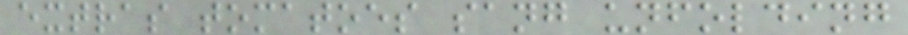extras tomatoes sang unfolding
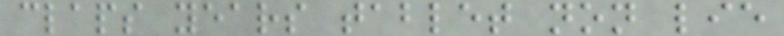claps years tablet non lie
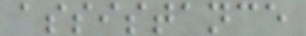assistance
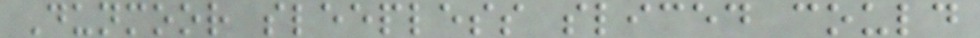Dunmoor sleepless sliced could
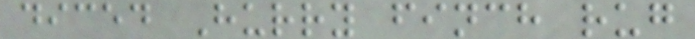diced Hurry finch rug
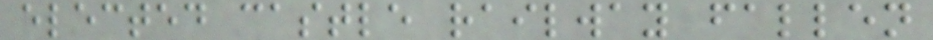elected castle railway fallen
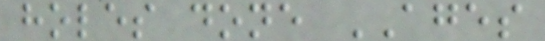holes done AGES
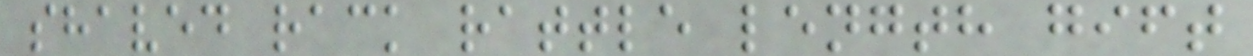shaved rack rattle length gift
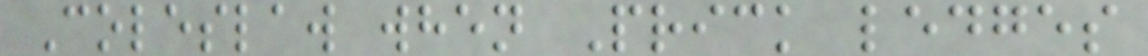Coleslaw when Prick ledges
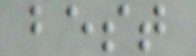best
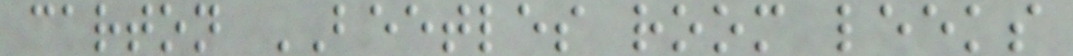carton BEETLES room leeks
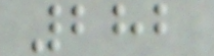282
